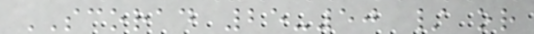SCORAD 25-50 / or
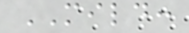MILD:
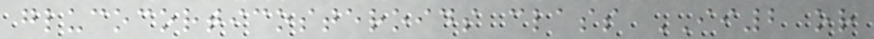glucocorticosteroids class II2 or
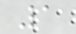1
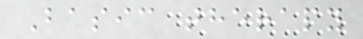Basic therapy
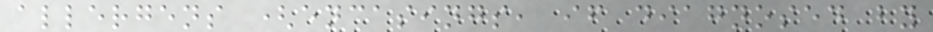allergens (encasings, if diagnosed by
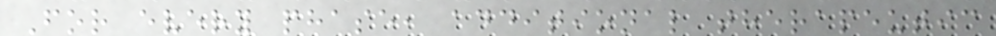For every phase, additional therapeutic
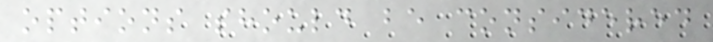options should be considered
